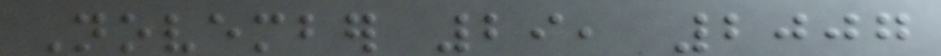November 29, 2007
